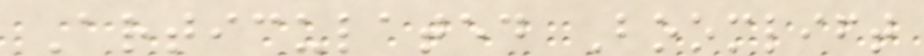Articulated Boomlift
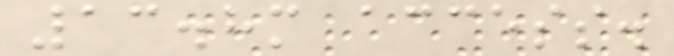13.8m access.
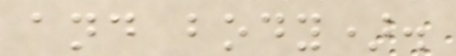and body).
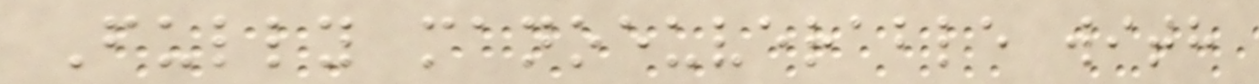Fully manoeuverable with
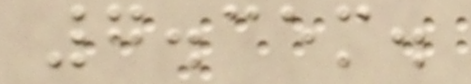7.35m.
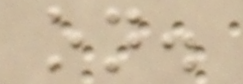on.
